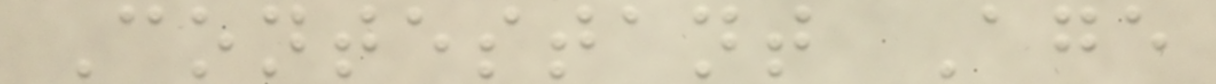Contestant Age
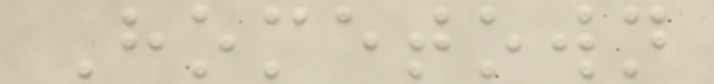Hometown
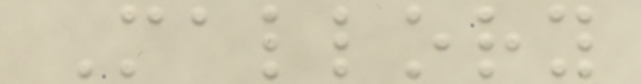Mallory
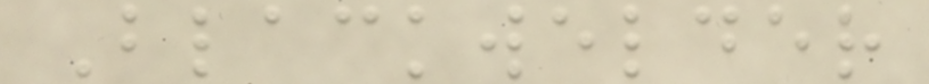Blackwelder
